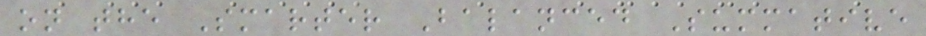on the Smarter Balanced Summative
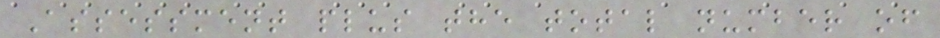Assessment plus the total number of
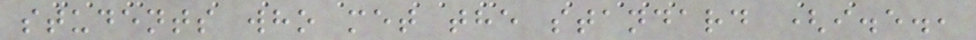students who met the standard (i.e.,
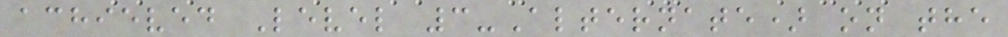achieved Level 3-Alternate) on the
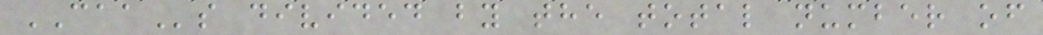CAAs divided by the total number of
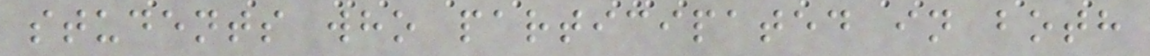students who participated in both
